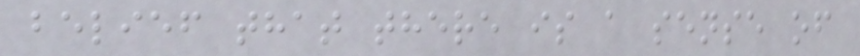belief that there is a sense of
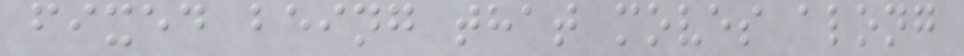fixed being that moves along
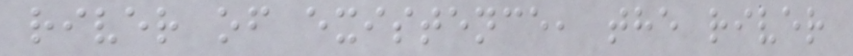river of existence, the river
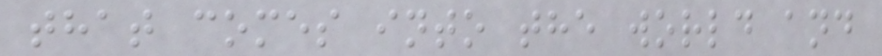that comes into the world and
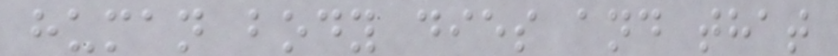human body dies and that
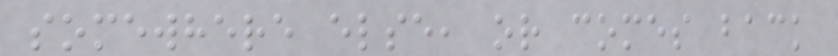somewhere else, or comes back
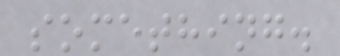something.
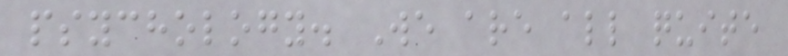psychology. We are all quite
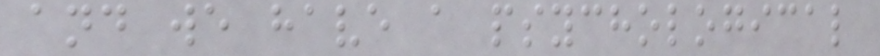and we have a psychological
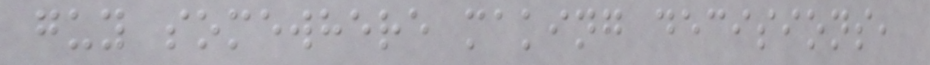guy somewhere making decisions,
